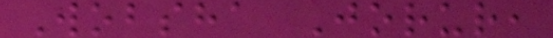Wobsha Jorur,
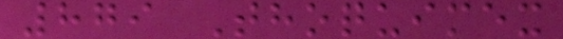879 Thoquimex
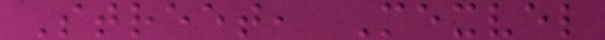Street, Mexvel
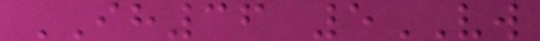IH36 5VW
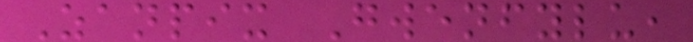Zanpix Gwenfylu,
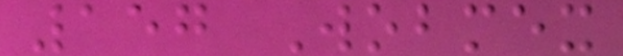157 Wobmex
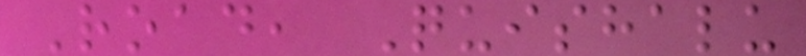Road, Quishalu
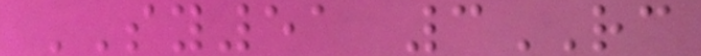SY51 3RC
